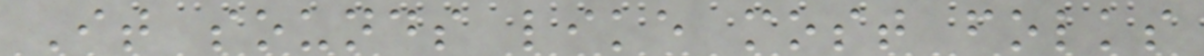It sounds like most folks
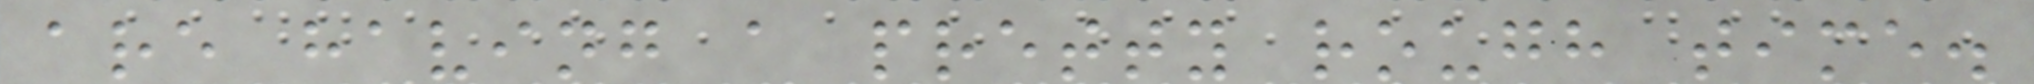are having a pretty rough time.
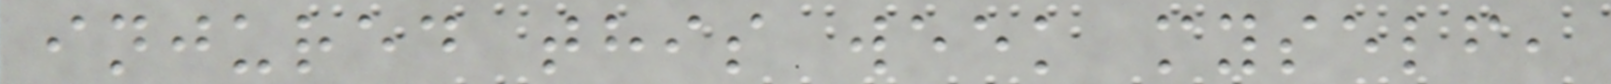injured this week myself,
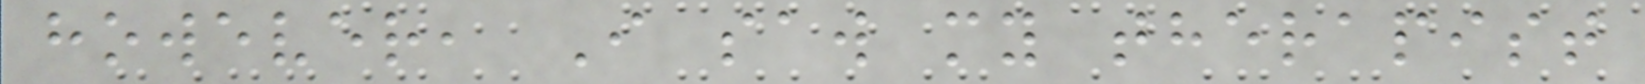however, I saw my therapist
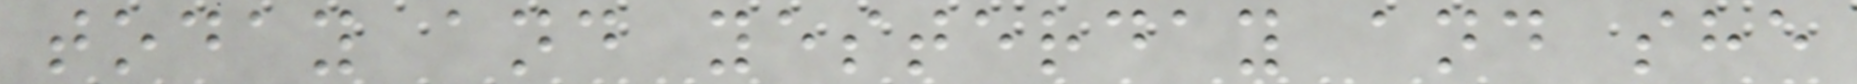today and yesterday and she
